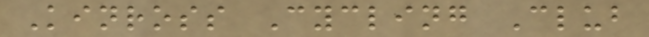Kinross Cycling Club
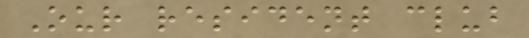Our resident club
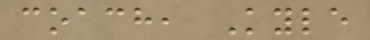coach, Kyle
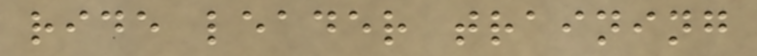ride leader training
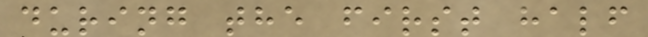during the first half
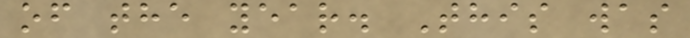of the year. This was
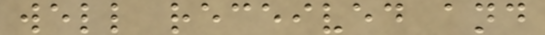well received and
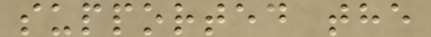supported the
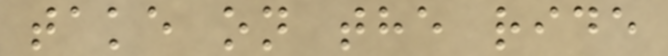take on the ride
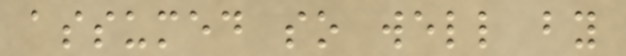assumed so well by
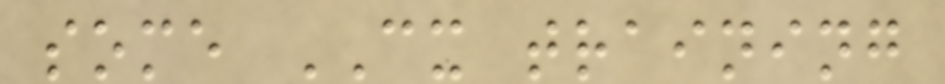some CX training
